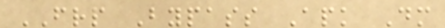FRP Bypass Apk Dm
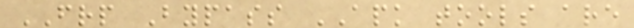FRP Bypass APK tools are
